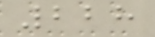228
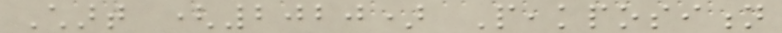Chart (2020) Peakposition
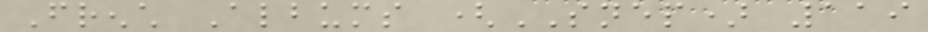French Albums (SNEP) 119
